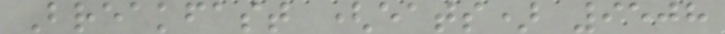Breakfast (eats) 9508
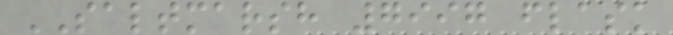SALTMARSH 7997 flask
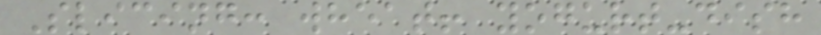Slicing: wheat! yogurt-dish
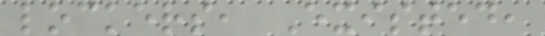lockers, Existed,
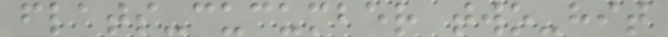flats-cucumber two-hit
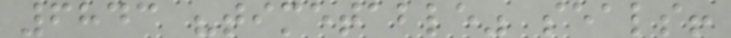6843 "timetable" seals!
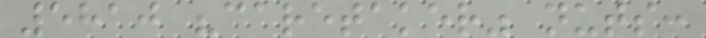5810 "caretaker" nuts:
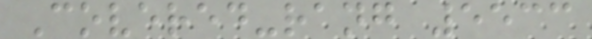Covered-rang 5533
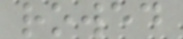rowed
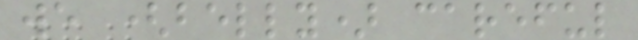we (belly) careful
